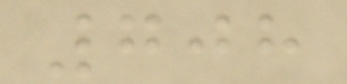708
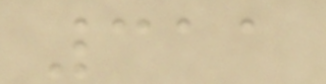311
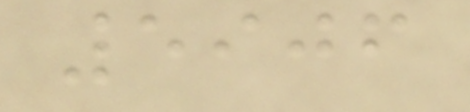5906
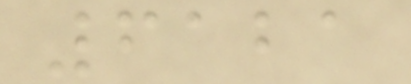6121
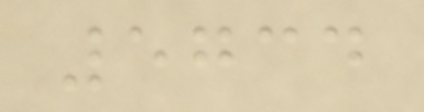5734
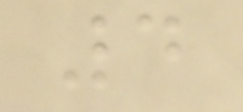4
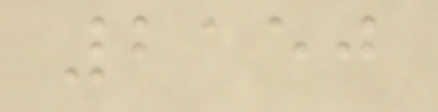2150
